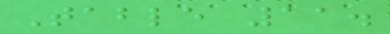Table 11.
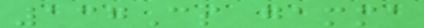137Cs gamma
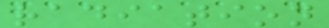radiation
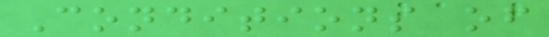Conditions of
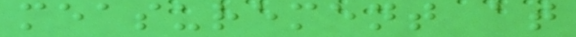measurement at
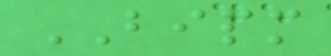BIPM
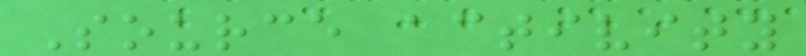Source activity
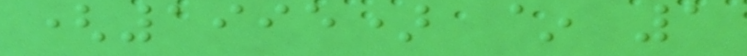(1995) ~ 1
